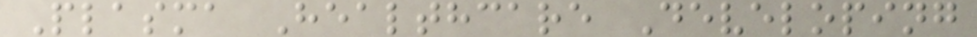Plasma Healthcare Developing
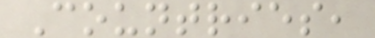Countries,
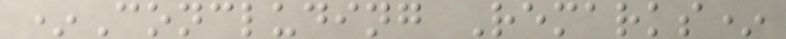*Concluding Remarks*
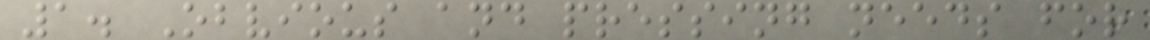1. Obvious and pressing needs for
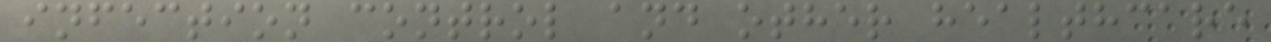infection control and other healthcare
